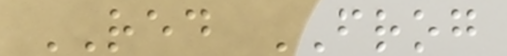RED FROG
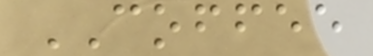COFFEE
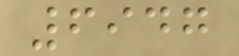6947
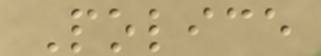Police
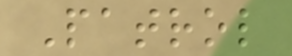Patrol
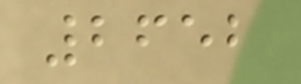2652
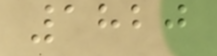1820
